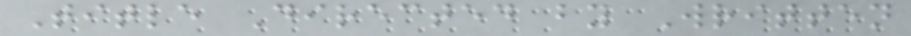Title Directed by Written
